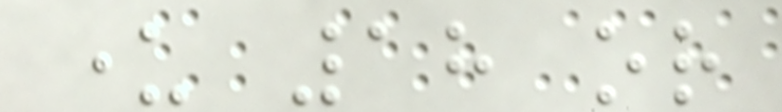under 18 or
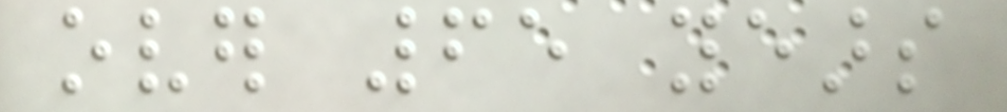over 65 years
